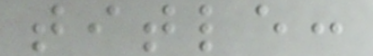title:
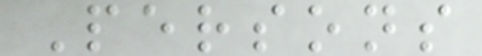Persons
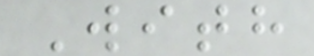With
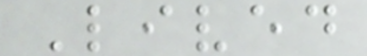Lived
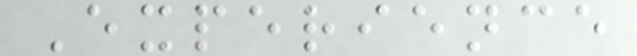Experience
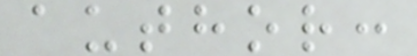author:
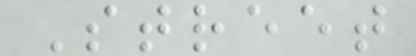Street
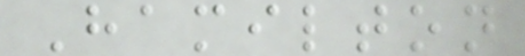Hamilton
